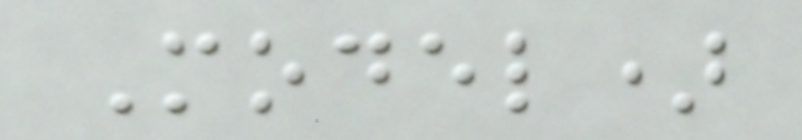Model)
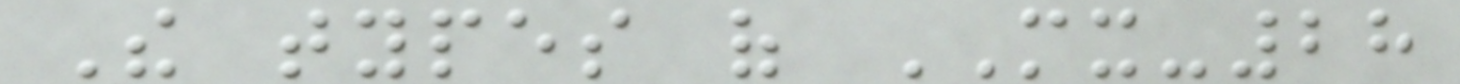The types of MX-28
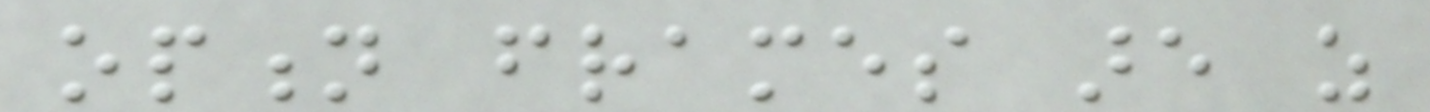option frames are as
